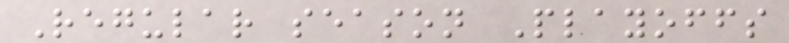Regular season Playoffs
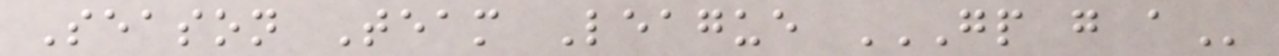Season Team League GP G A
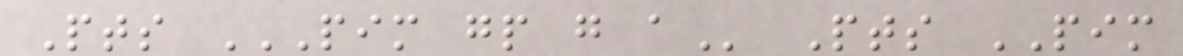Pts PIM GP G A Pts PIM
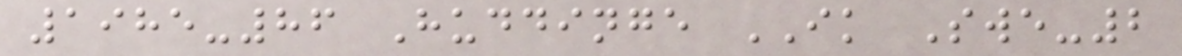1985-86 Huddinge IK Swe-2
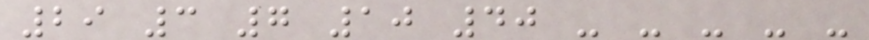29 3 7 10 40 - - - - -
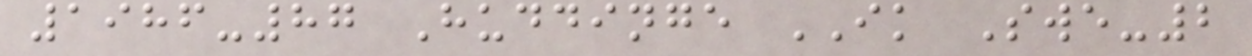1986-87 Huddinge IK Swe-2
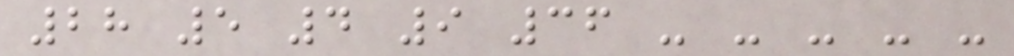28 5 4 9 36 - - - - -
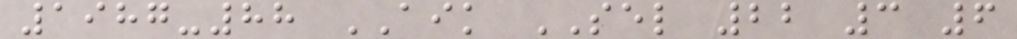1987-88 AIK SEL 22 3 6
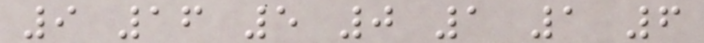9 16 5 0 1 1 6
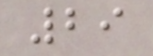29
